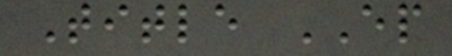Title EP
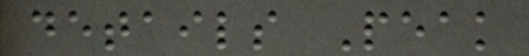details Peak
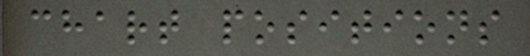chart positions
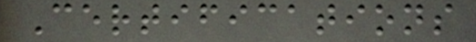Certifications
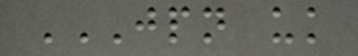JPN UK
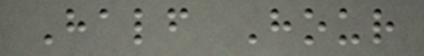Half Hour
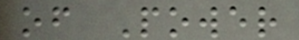of Power
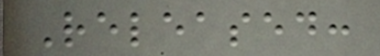Released:
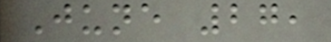June 27,
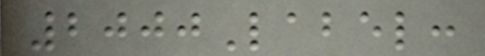2000Label:
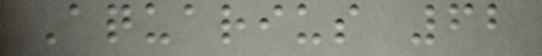Aquarius 62
